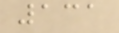131
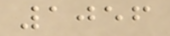1056
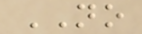NO
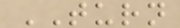TURN
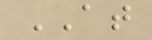AT
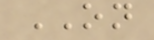ON
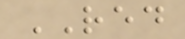RED
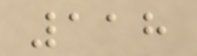118
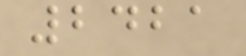2421
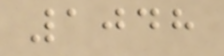1048
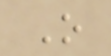O
